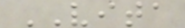VITA
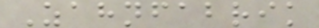Zahnfabrik
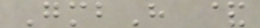GmbH &
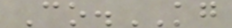Co.KG
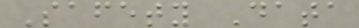Safety Data
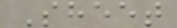Sheet
